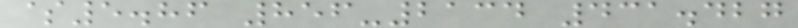$5.86 856-2134 431.427
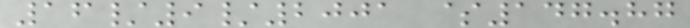16/9/2001 $147.87
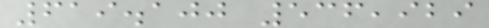619.100 536,929
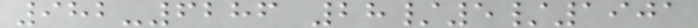982-6286 28/5/1901
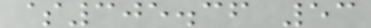$305.36 53
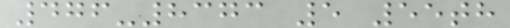476-8373 5 55th
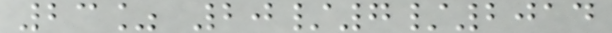23% 20/7/2014
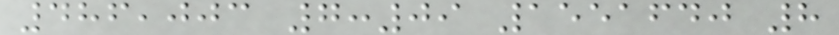486,003 7:09 1551640 8
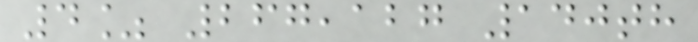4% 267,127 140th
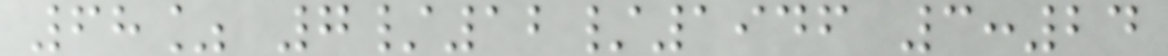68% 7/12/1946 3:24
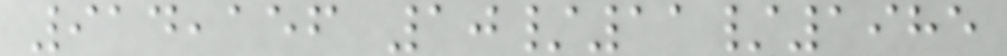914,156 10/11/1985
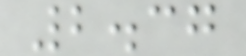2.37
